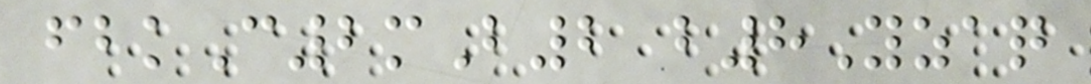fbkC2mB2 b8Yzaq
